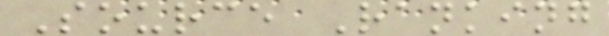Source Ranking
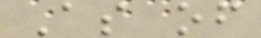As of
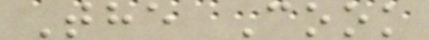The Cook
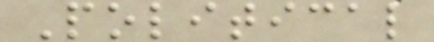Political
